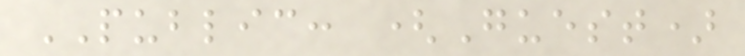PUBLIC: (Guest)
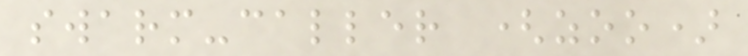swarm-caller (zoo)
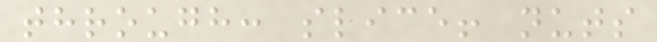through: slice! nuts
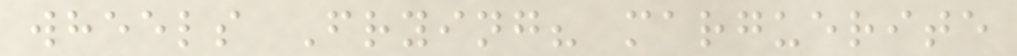wheels Frying? marguerite
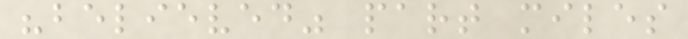"believed" part miles
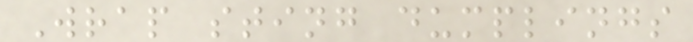Wrap sting dumplings
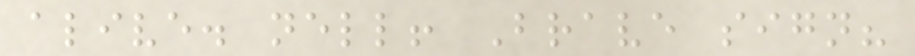alive. nell! Brave sign?
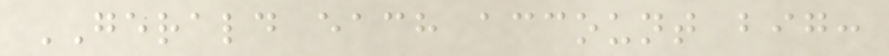GERALD each account big:
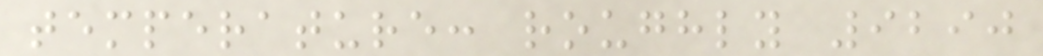temperature: roughly 9290
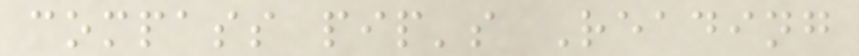compass pip's Reading
